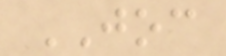JOC
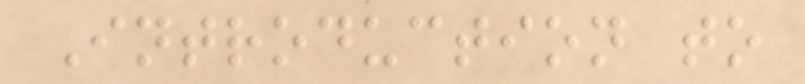Introduction to
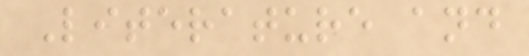Literature and
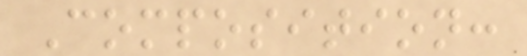Composition:
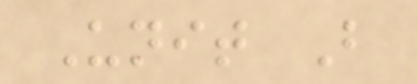Unit B
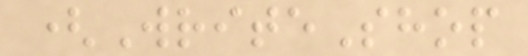(WriteShop
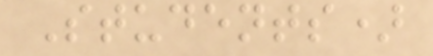Students)
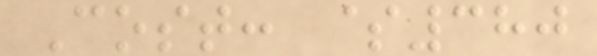Cost: $380
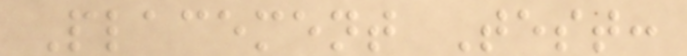Placement Test:
